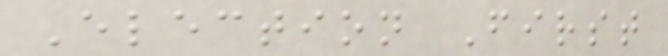Election First
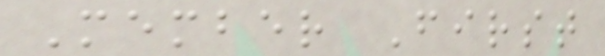Member First
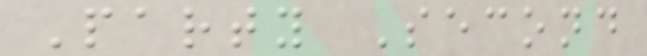Party Second
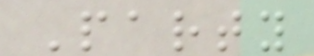Party
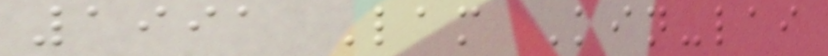1991 Lam Kin-lai
